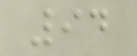94
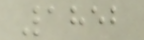1852
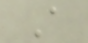A
